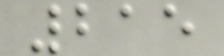215
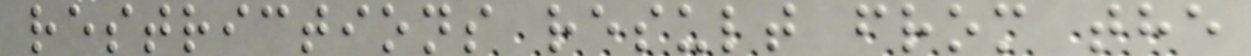restrictions result from the
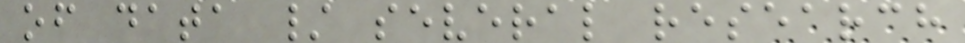of data / several research
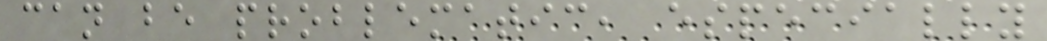can be problematic, especially
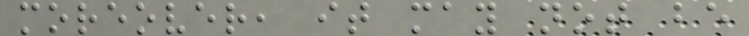moreover, it may not be
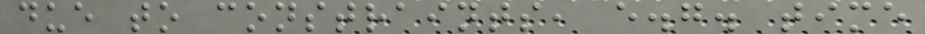due to constraints, e.g. time
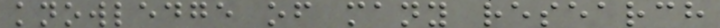knowledge of many research
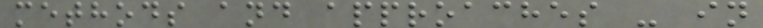methods and approaches - in
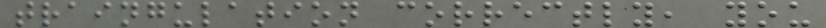traingulation correctly, you
